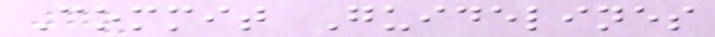Commit Guidelines
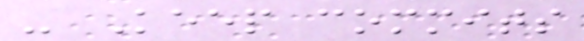- Keep commits
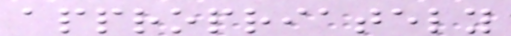appropriately
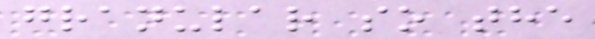granular so the
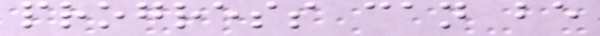progress can be
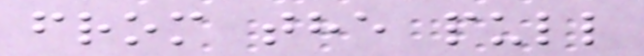from the pull
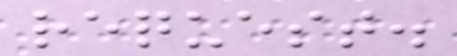request.
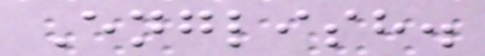English.
